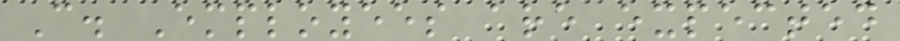C. Employees are expected
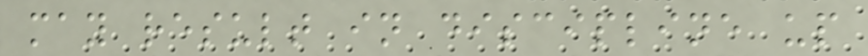may result in discipline up
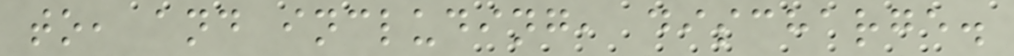to, and including, discharge.
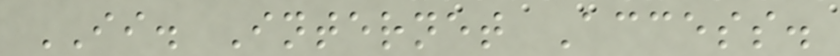II. Internet Access.
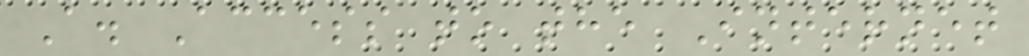A. Access to the Internet
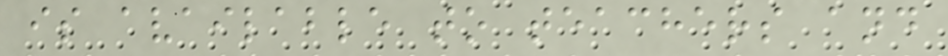is available to teachers and
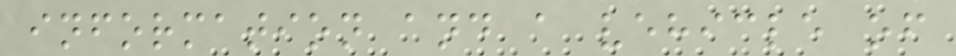information and a vehicle of
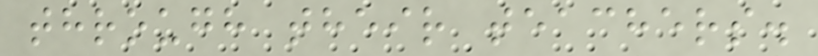through their teachers.
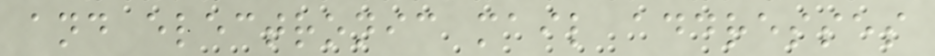and electronic mail addresses
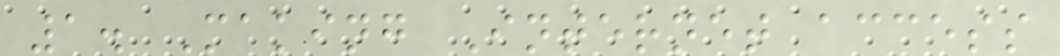1. Making Internet access
